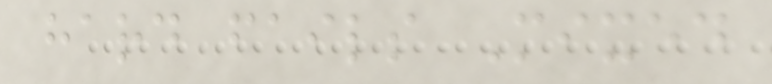hard fails Mixed
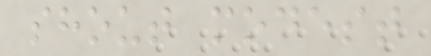shout modest
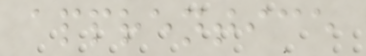apprentice
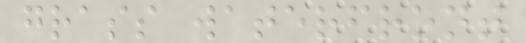grass waterfront
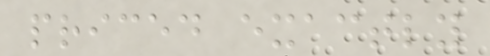priced exactly
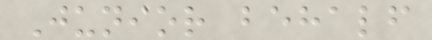Junior behalf
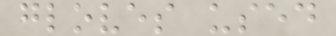gloves used
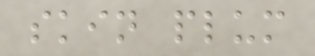skin plum
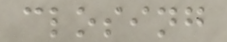closing
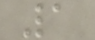1
